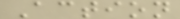Action
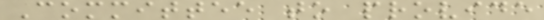Committee to provide
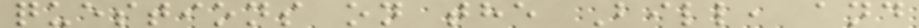questions on the Bill, and
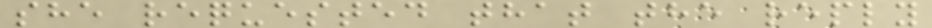she requested that the reply
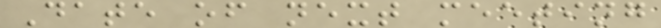Date of next meeting
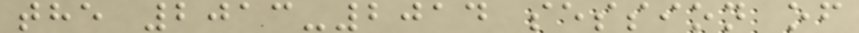the 2013-2014 session of
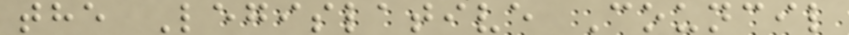the Legislative Council
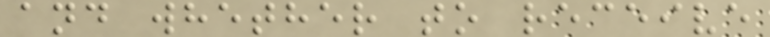and whether to receive
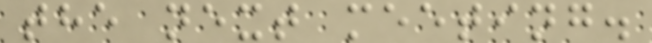the next meeting.
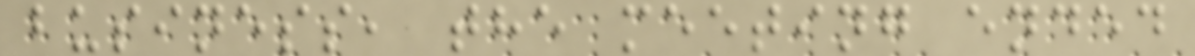business, the meeting ended
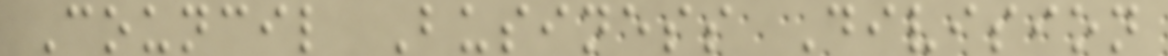Council Business Division
